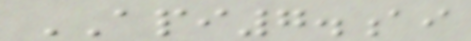API7.ai
